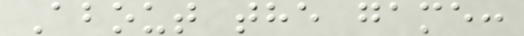About the game:
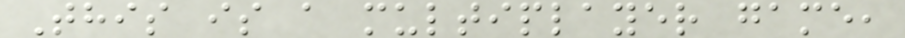This is a multiplayer game,
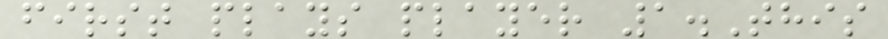first plays player 1.This
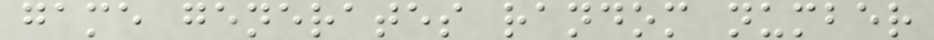game generates random number
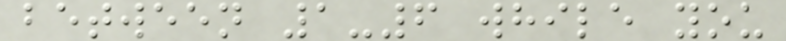between 1-6 while you
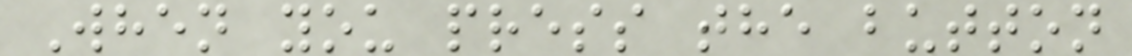When you press the button
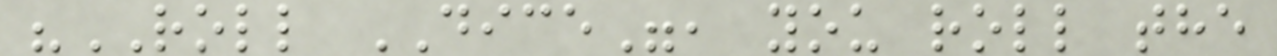"ROLL DICE", you roll the
